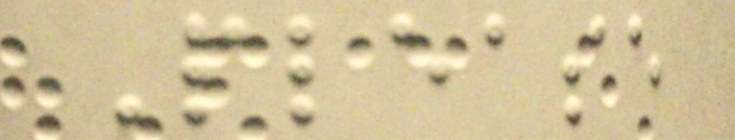Please
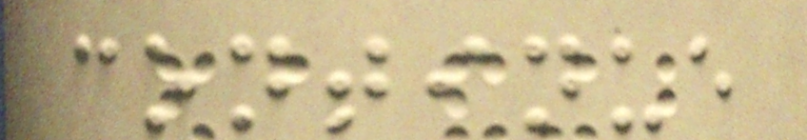continue
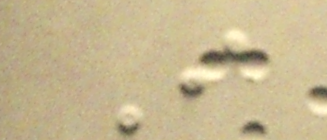I
